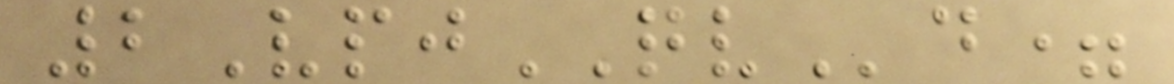2VpjQVd=
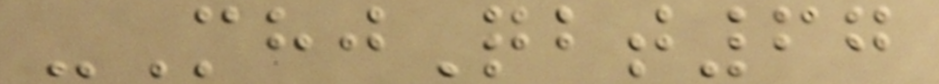-MhjQbt67
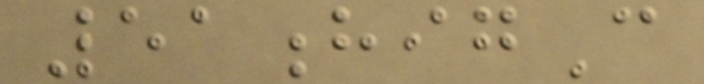51higC
